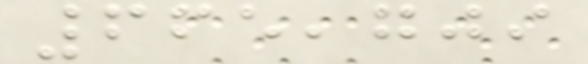665,709
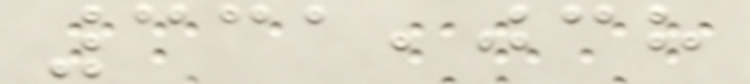331,038
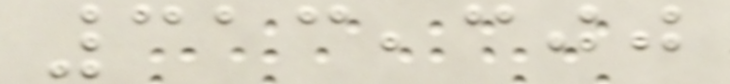313,300
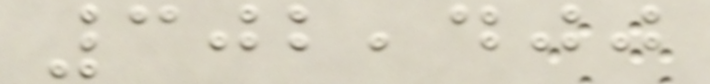302,400
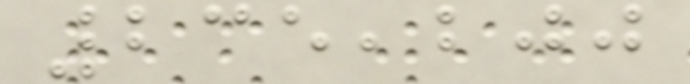235,200
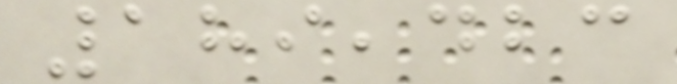189,423
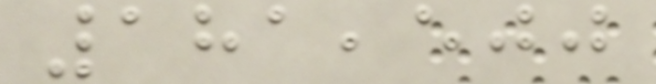181,500
